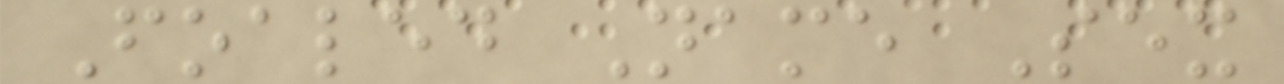Foaled Name Sex
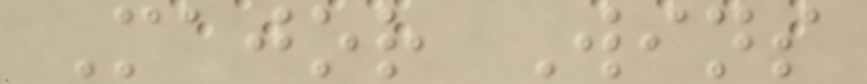Major Wins
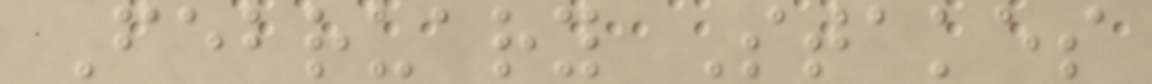February Stakes
